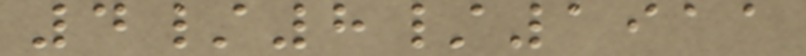4/8/1911
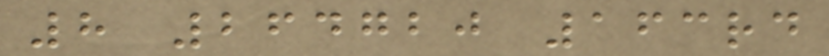8 264720 163rd
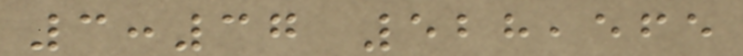3:37 528,565
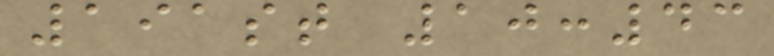191st 10:43
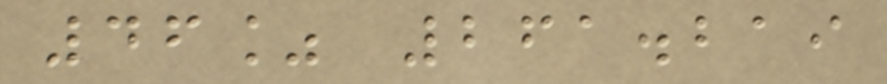46% 261.219
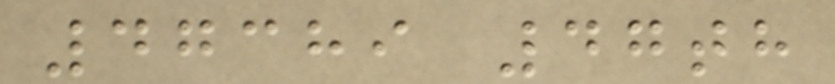47389 47th
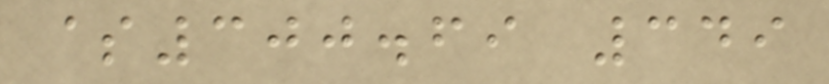$300.69 349
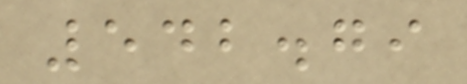542.79
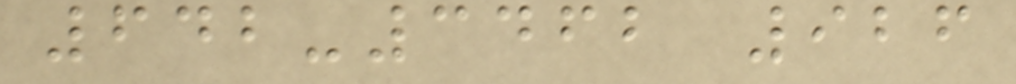642-3462 926
